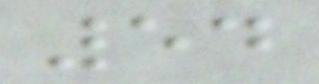54
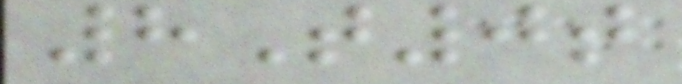8T0t
